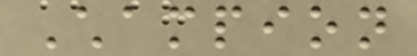Champion
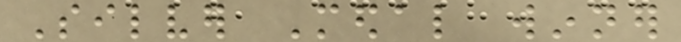Silver Medal winner
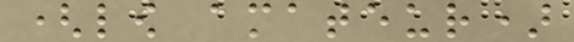(low amateur)
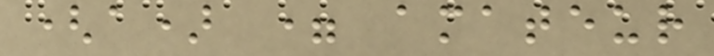(a) = amateur
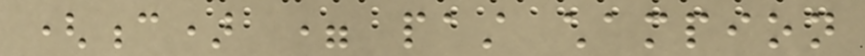(c) = past champion
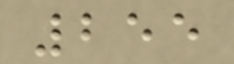255
